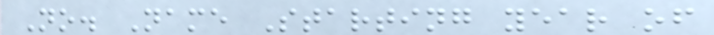No. Name Starting year of
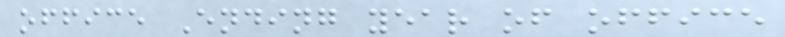office Ending year of office
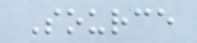Source
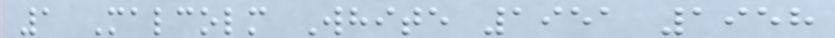1 Malcolm White 1951 1958
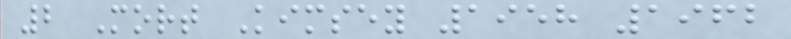2 Mort Kimsey 1958 1962
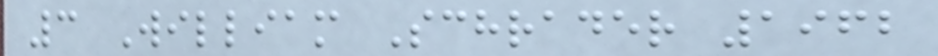3 William Schrader 1962
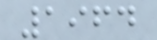1964
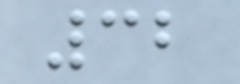32
